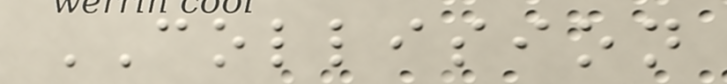COLLISION
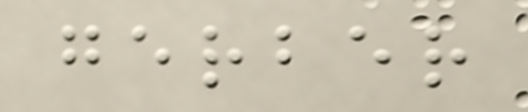gerber
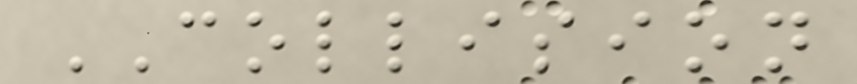COLLISION
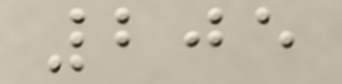205
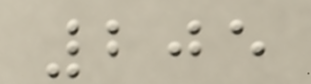205
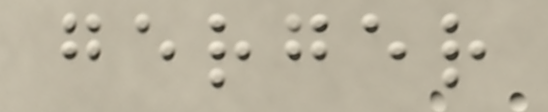gerger
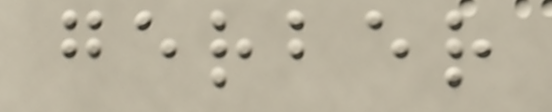gerber
